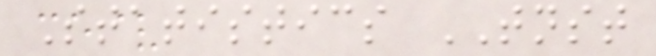Statistics TNST
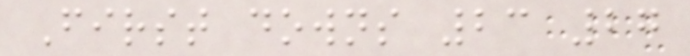First downs 23 27
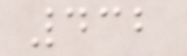432
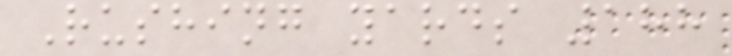Rushing yards 188
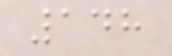148
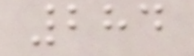284
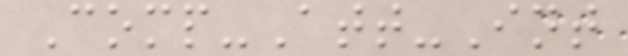Comp-Att-Int
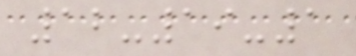12-19-1
